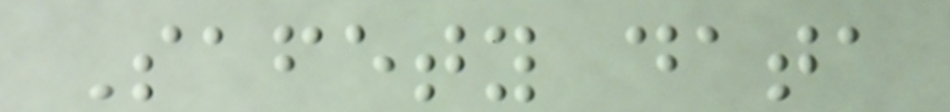Safety data
